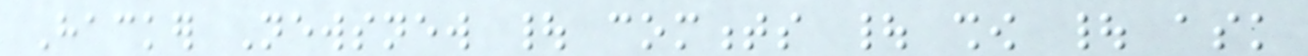Hacker Newsnew | comments | show | ask
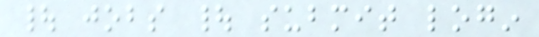| jobs | submit login
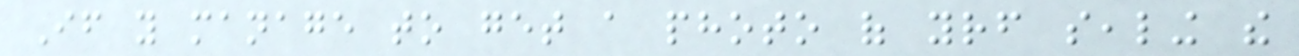If you manage to get a photo of yourself sealing the
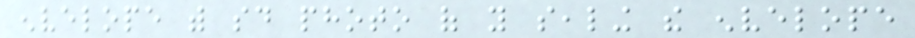envelope with said photo of you sealing the envelope
